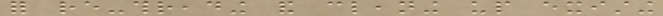for re-threading and cleaning up existing
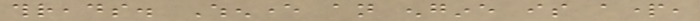threads. Whenever an engine is apart,
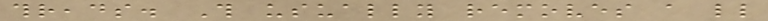threads. This usually removes a little
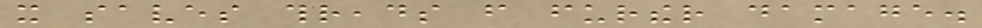it saves threads from further damage.
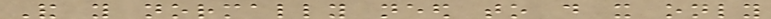And you normally need to do it only
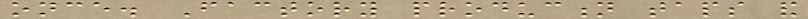once. Factory production taps and
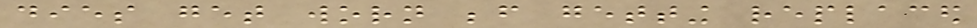dies get worn before getting replaced
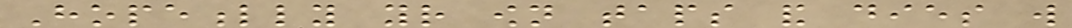Hopefully your own taps and dies will
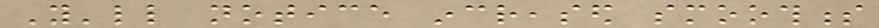You'll notice increased smoothness
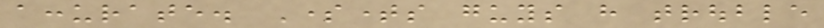accurate. Sometimes guys have trouble
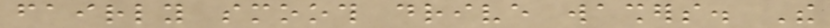fairly smooth drive washers. The
